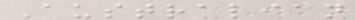Australian
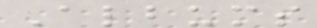Albums
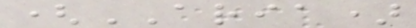(ARIA)
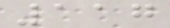117
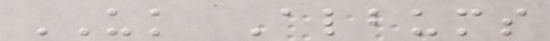UK Albums
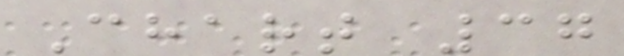Chart 37
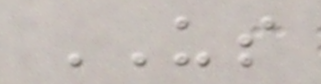US
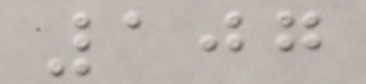107
